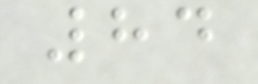84
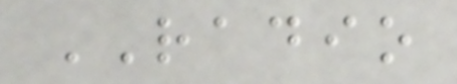RADIO
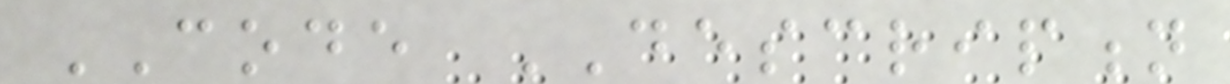CODE DESCRIPTION
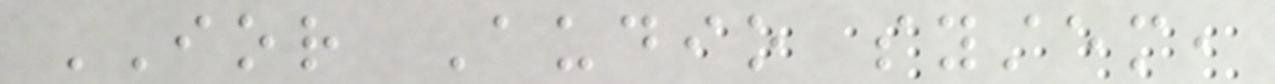IOR Audio system,
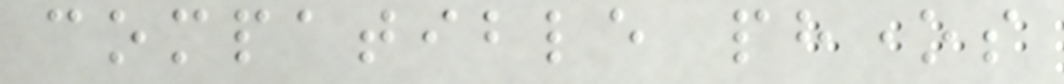compatible phones
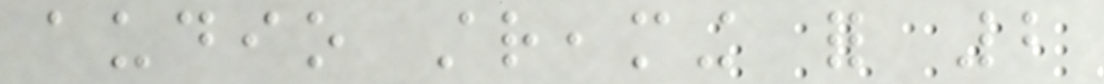audio streaming for 2
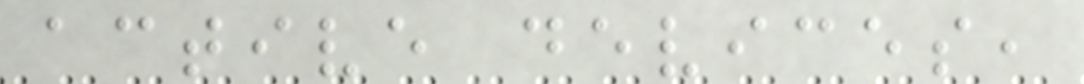active devices,
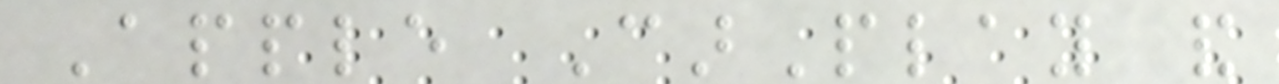Apple CarPlay and
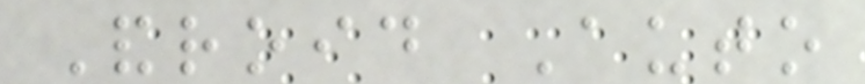Android Auto
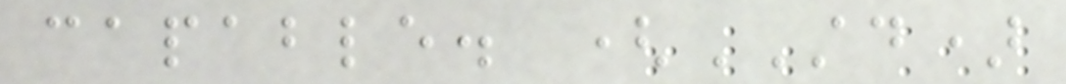capable. (STD)
